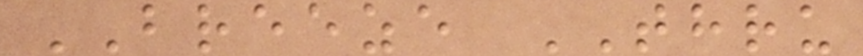BREEZE THRU
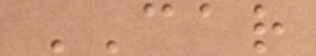CAR
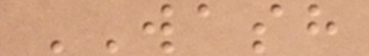WASH
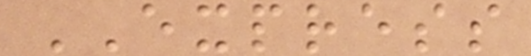EXPRESS
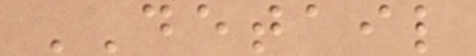DETAIL
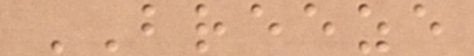BREEZE
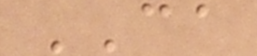CA
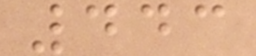443
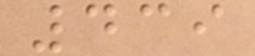439
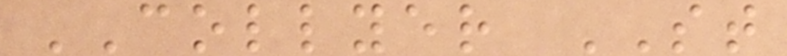COLLYER ST
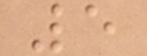5
